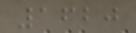1620
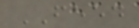FEED
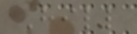Hill
